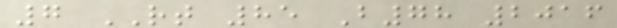7 RT 85 B78 2016
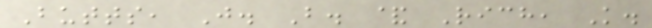Butts, J. B. & Rich, K.
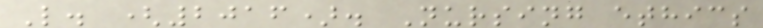L. (2016). Nursing ethics
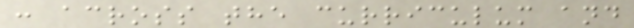: across the curriculum and
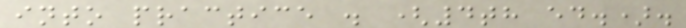into practice . (4th ed.).
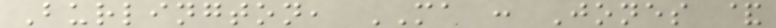Burlington, MA : Jones &
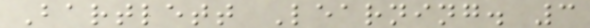Bartlett Learning. 3
